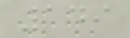149
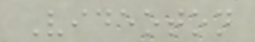Videoton
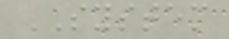SYSTEM
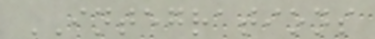INTEGRATIONS
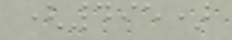(495)
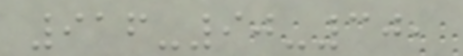916-90-30,
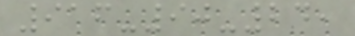916-90-24,
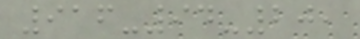916-94-20,
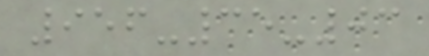956-35-03
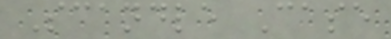Scandle Case
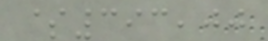$393,00
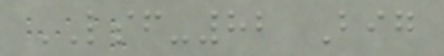LSF-82 Big
